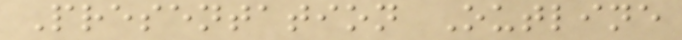Presentation Outline
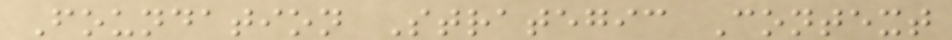Foundation Strategic Context
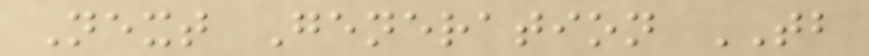Next Generation TB
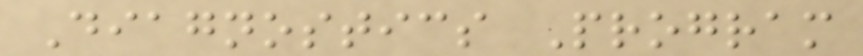Diagnostics Program
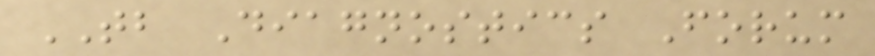TB Diagnostics Forum
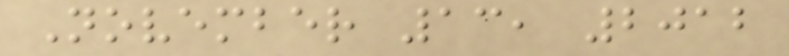November 13, 2012
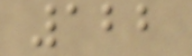122
